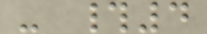- #4
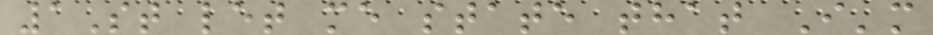1St let me state that I'm
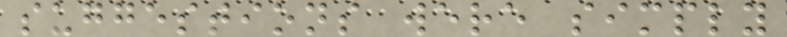suggestions were simply
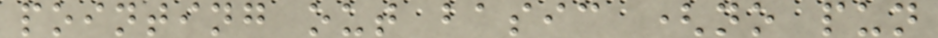pointing out basic (no pun
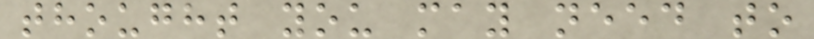thought you may need to
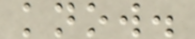know.
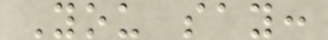You say:
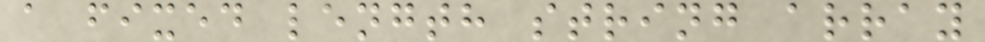a fixed length string array
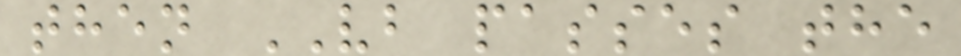then VB passes the
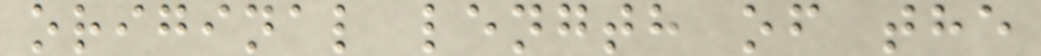original length of the
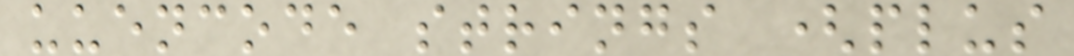uuencode strings (plus
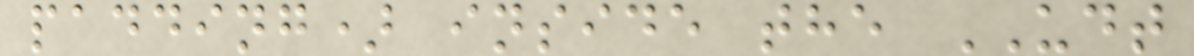padding) inside the UDT
